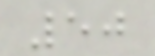50
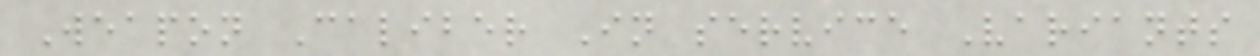Weapon Caliber In service Variants
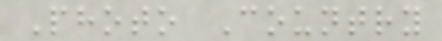Photo Country
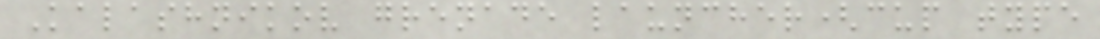Kalashnikov grenade launcher(cup type
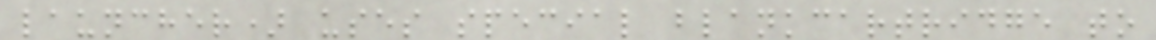launcher) uses special blankcartridge to
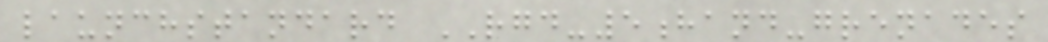launchstandard RGD-5hand-grenades
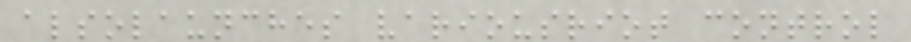alsolaunches variousriot control
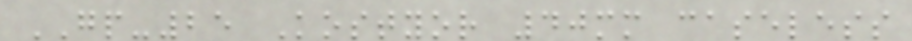GP-25 Kostyor 40mm caseless
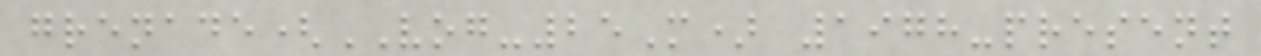grenade(VOG-25M) 1978-present
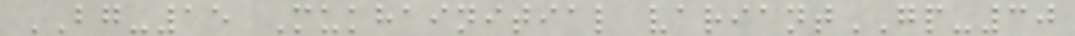BG-15 Mukhainitial variantGP-30
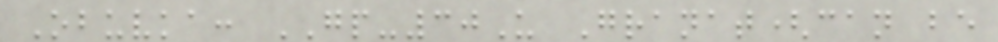Obuvka: GP-30U Granat(can be
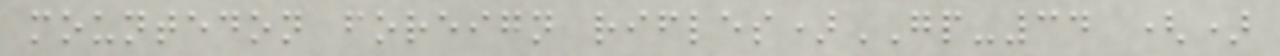mountedon foreign rifles)GP-34 ()
